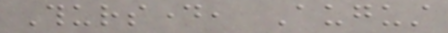Thursday, August
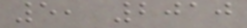5, 2010
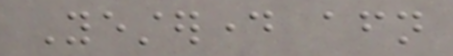Yesterday afternoon
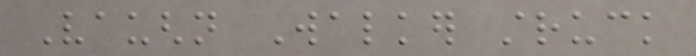Vaughn Walker struck
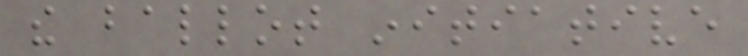the ballot initiative
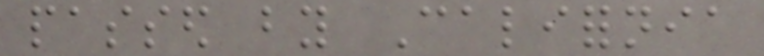passed by California
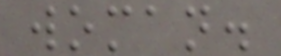woman.
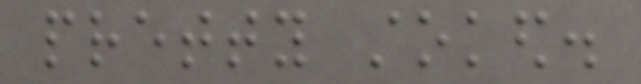pretty stoked.
